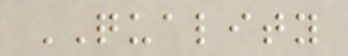QUALITY
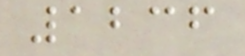1236
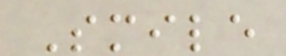Smile
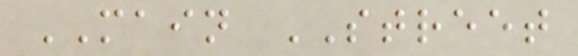MAIN STREET
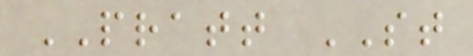PRATT ST
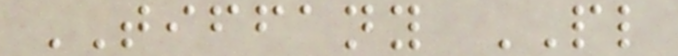TIFFANY PL
